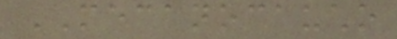MECANOCAUCHO
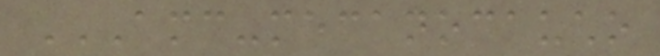AMC-MECANOCAUCHO
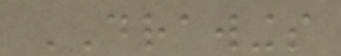DRAWINGS
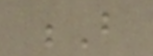B
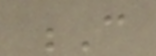C
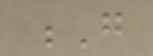G
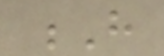H
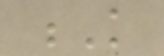K
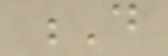D
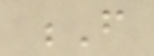F
